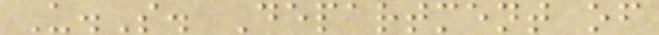U.S. Department of
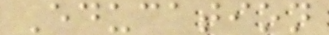Education
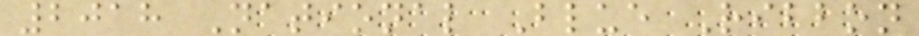2018 National Blue Ribbon
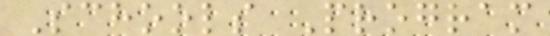Schools Program
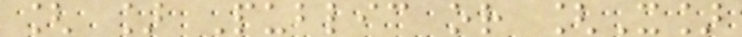[ ] Public or [X]
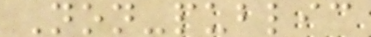Non-public
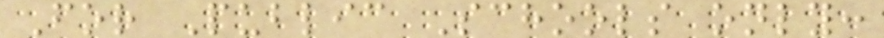For Public Schools only:
